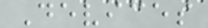Devices
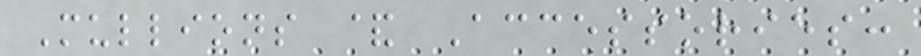Mullions & Accessories:
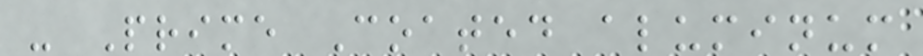- Prime Coated aluminum
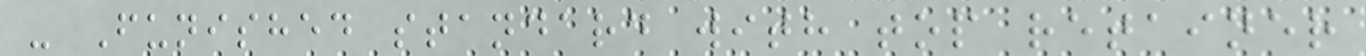- Funished standard with top retainer
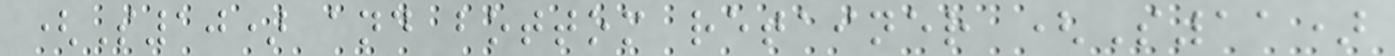(S10) and bottom retainer (S11)
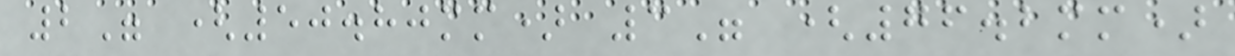2" (50.80mm) 3" (76.2mm)
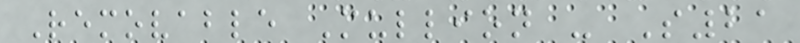Removable Mullion - S21
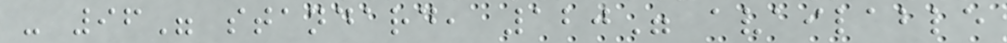- 96" standard, 120" available
